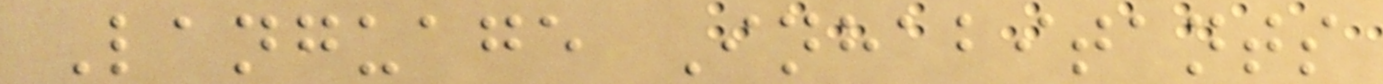Language Inhabitants
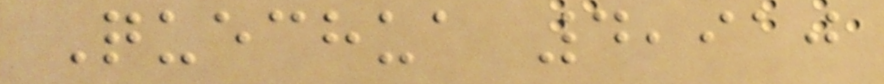Quechua 4,910
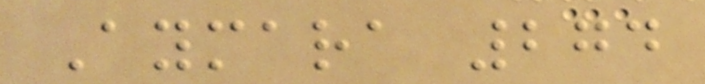Aymara 274
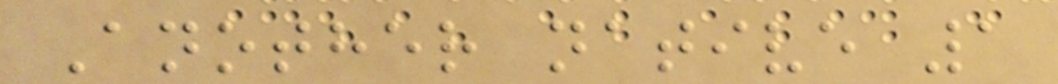Another native 1
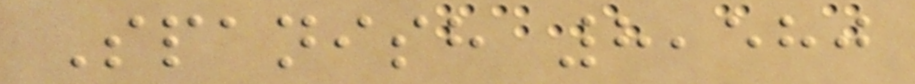Spanish 8,580
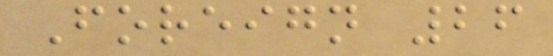Foreign 26
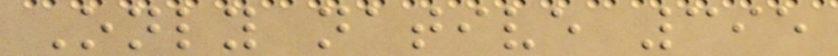Only native 395
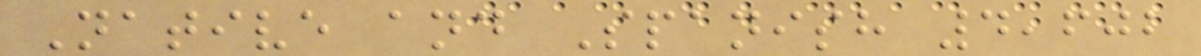Native and Spanish 4,602
